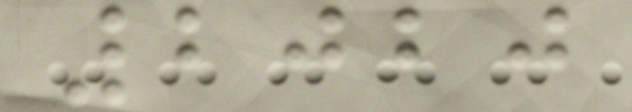2020
